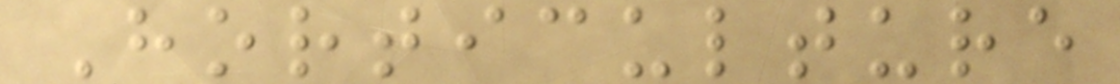Horticulture
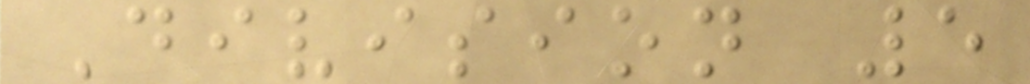Division 5
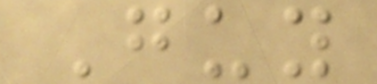Guy
